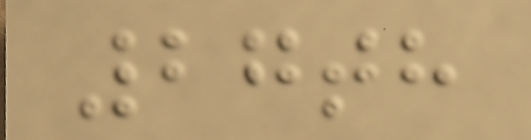27th
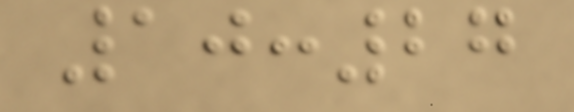10:27
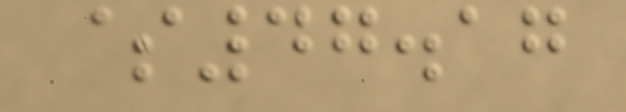$47.17
